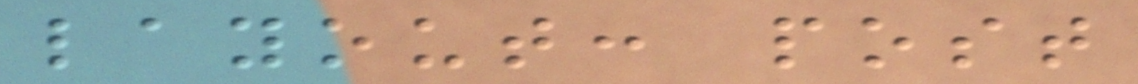layout: post
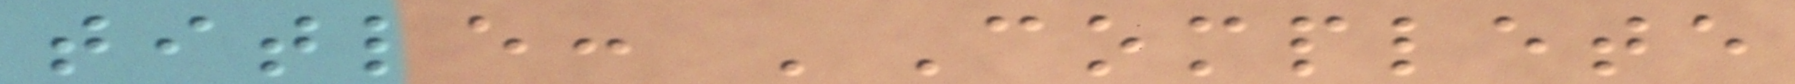title: 'Complete
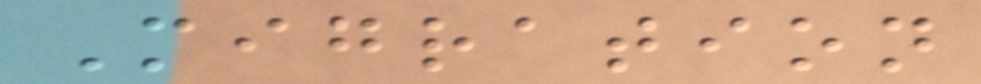Migration
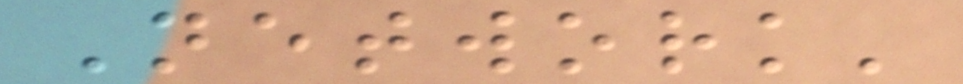Network'
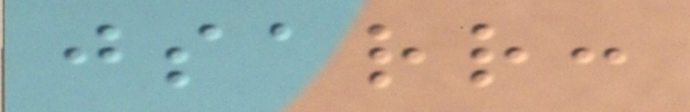jsarr:
